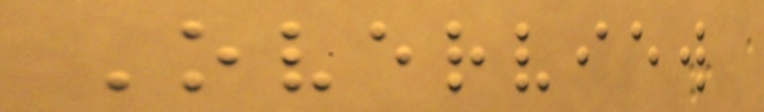Overview
